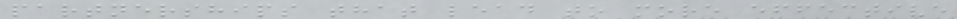partnerships that lead to more effective
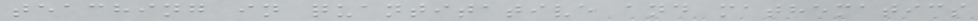teaching in quantitative and mathematics
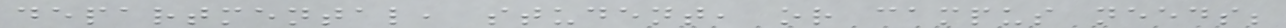departmental, student, or campus needs;
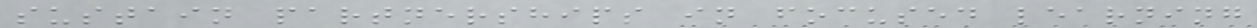sustain partnerships in focused learning
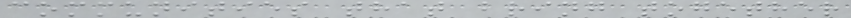communities that bring together
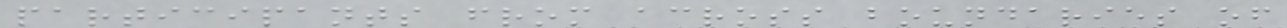participants from across boundaries of
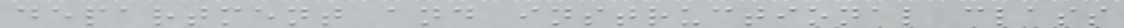department and instructional class
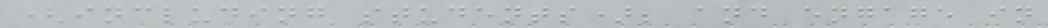(including students); and engage in
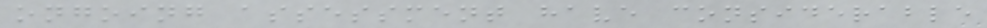ongoing assessment have considerable
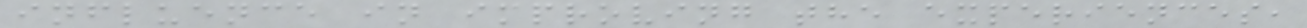influence in improving the experiences,
